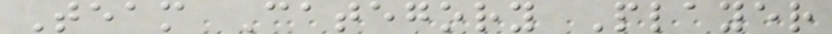Team Category Player
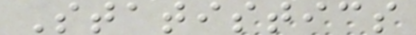Statistics
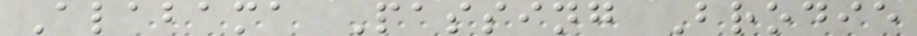Alabama Passing Brodie
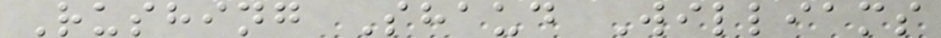Rushing Shaud Williams
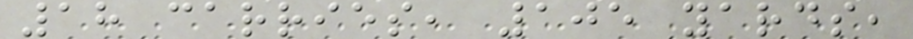18 carries, 105 yards,
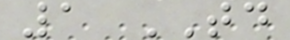1 TD
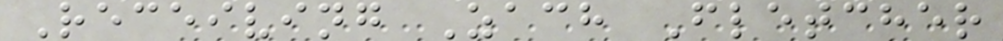Receiving Zach Fletcher
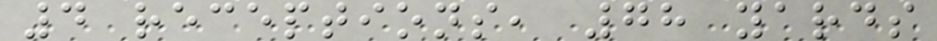4 receptions, 78 yards
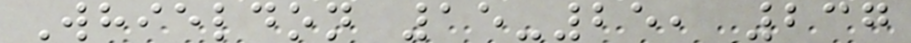Whieldon 15-25, 237
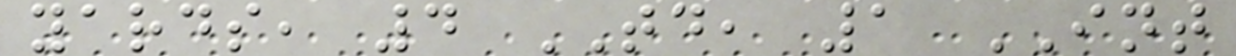yards, 4 TD, 1 INT
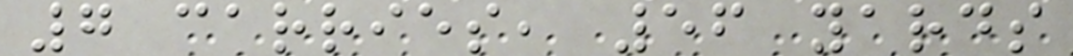7 carries, 56 yards
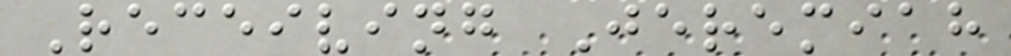Receiving Jeremiah
